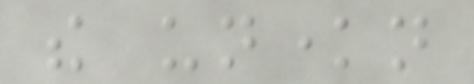the unknown
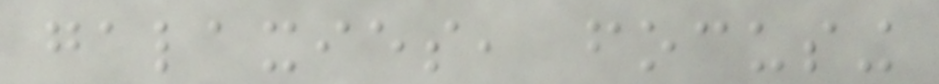galaxies, focusing
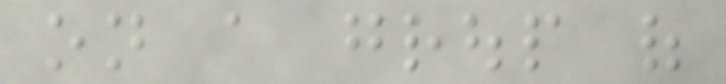on a group of
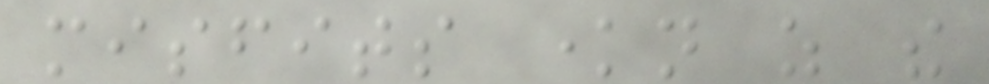misfits known as the
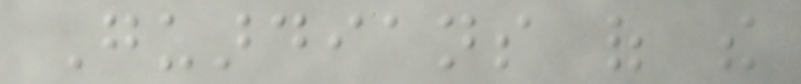Guardians of the
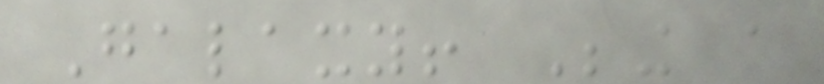Galaxy! Being a
